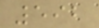592
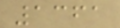1361
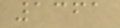1361
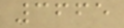3665
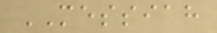MESSIAH
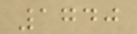1740
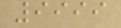9999
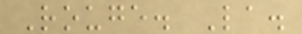Rouge. La.
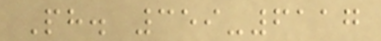Ph. 359-6117
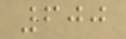600
